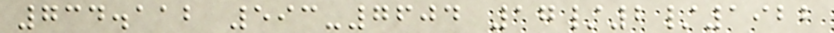734.112 593-7604 17/2/1922
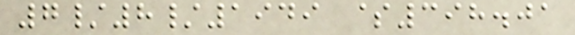7/8/1949 $398.01
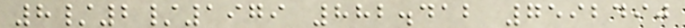8/2/1979 882.412 7592490
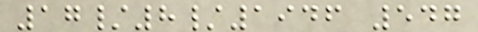17/8/1946 547
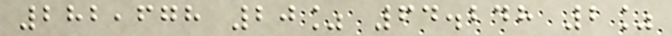282,678 20% 64.248 2%
